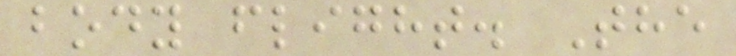body flight. The
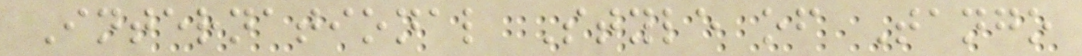International Style of Tango
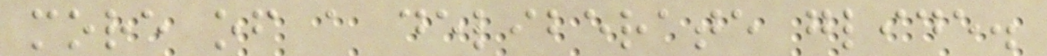more of a deliberate glide.
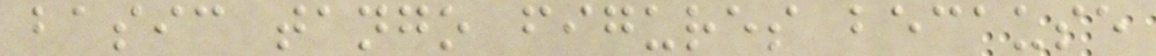basic tango figures because
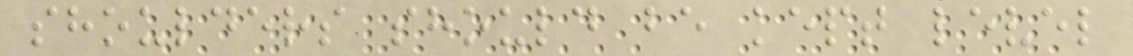shoulders should be kept level
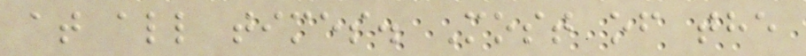at all times. Most of the
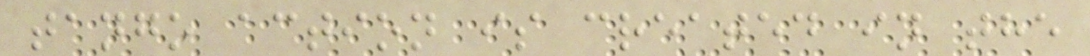tango action is created in the
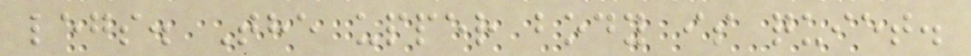legs. The upper body is quiet.
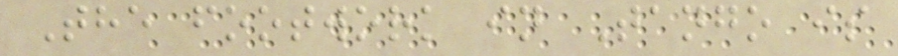The footwork in Tango is
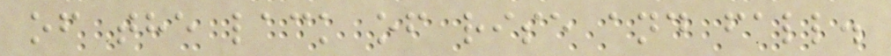of the lack of rise and fall.
